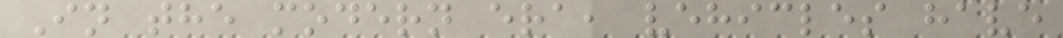In the modern era, vehicles have
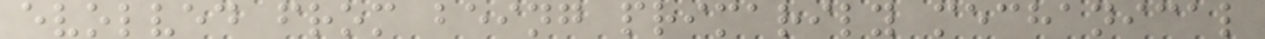evolved from being primarily mechanical
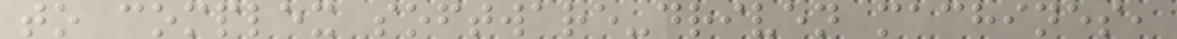to complex software-driven machines,
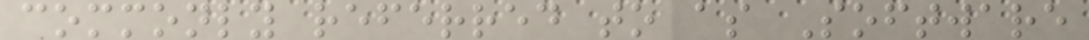commonly referred to as Software
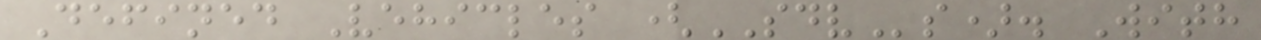Defined Vehicles (SDVs). With
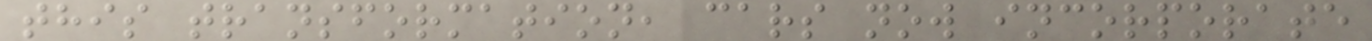this transformation, cars now incorporate
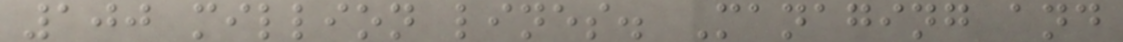100 million lines. Managing and
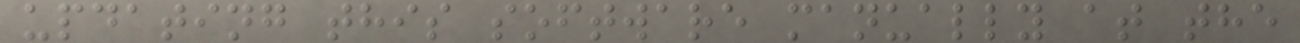updating this software manually at the
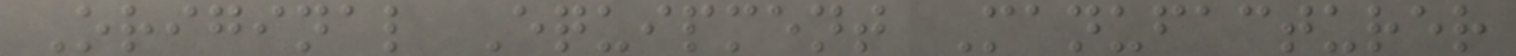Original Equipment Manufacturer
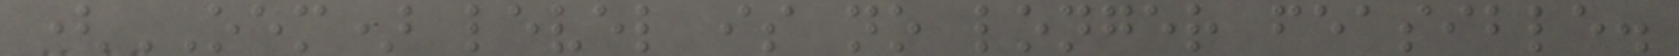(OEM) level is no longer feasible.
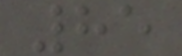85
